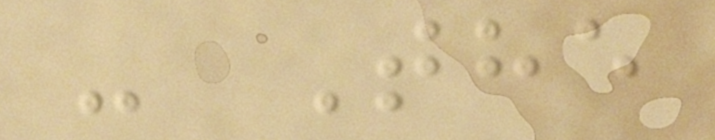- The
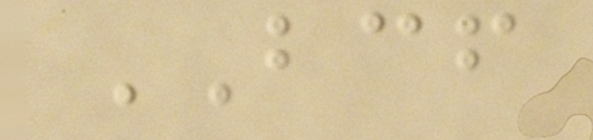BCF
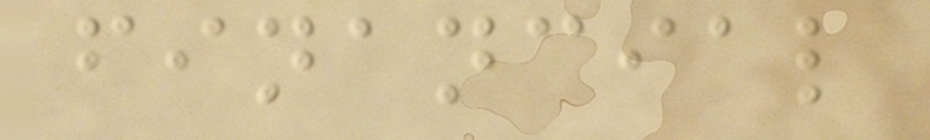financial
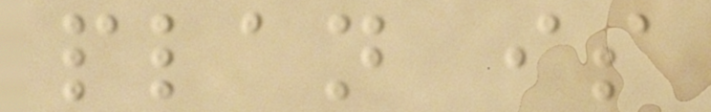plan is
